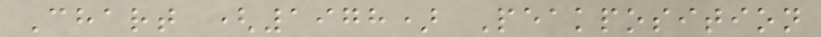Chart (1978) Peakposition
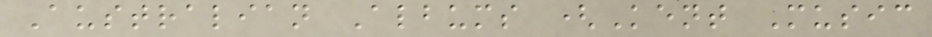Australian Albums (Kent Music
